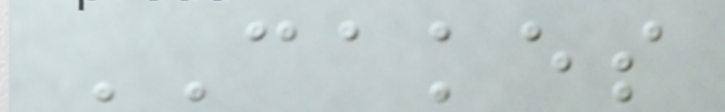CAKES
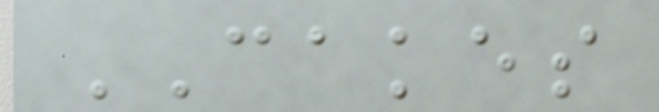CAKES
